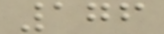176
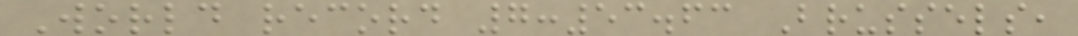World record 7:53.63 Brussels,
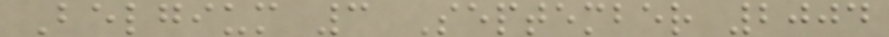Belgium 3 September 2004
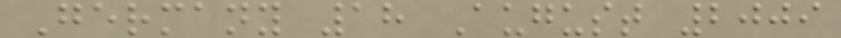Germany 18 August 2009
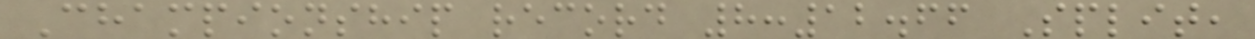Championship record 8:12.66 Split,
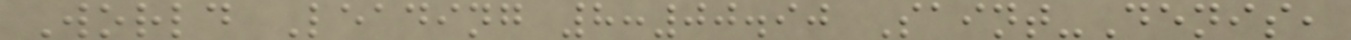World Leading 8:00.90 Saint-Denis,
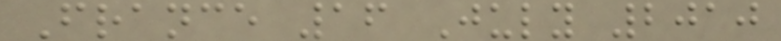France 16 July 2010
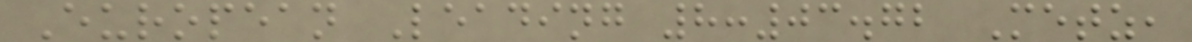European Leading 8:03.72 Metz,
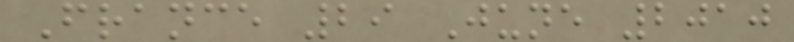France 29 June 2010
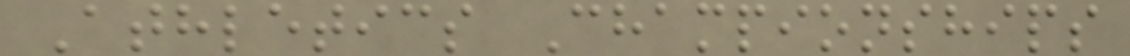Athletics Championships
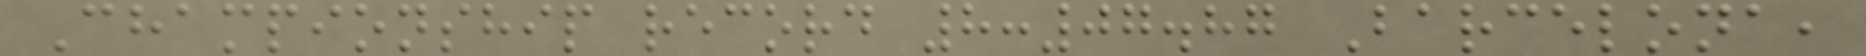Championship record 8:07.87 Barcelona,
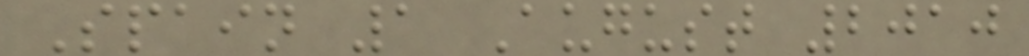Spain 1 August 2010
